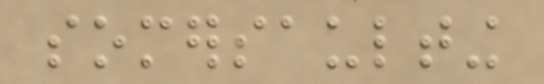somersaulting
